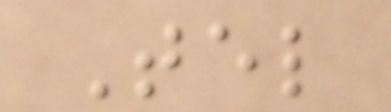Tel
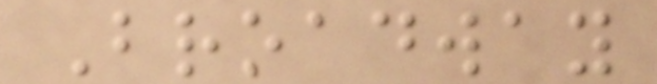Broadway
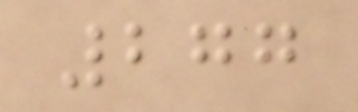277
